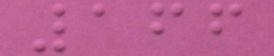166
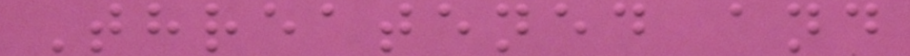Threatened and
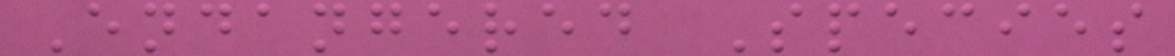Endangered Species
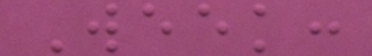Week:
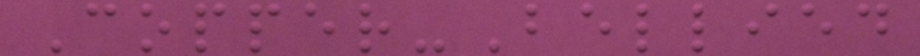Copper-Bellied
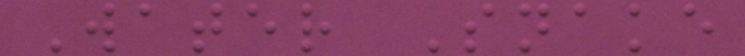Water Snake
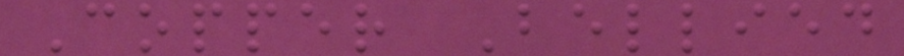Copper Bellied
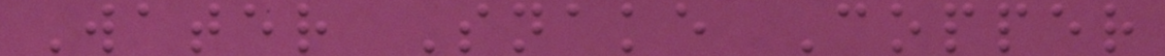Water Snake Copper
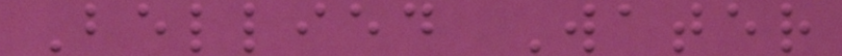Bellied Water
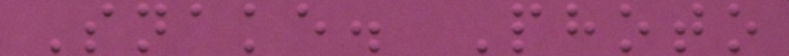Snake. Photo
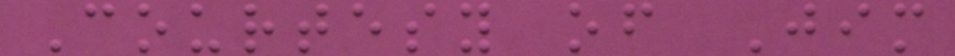Courtesy of Jim
